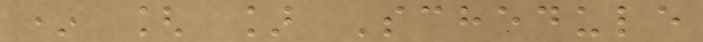* [ ] Schedule
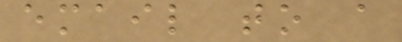email to a
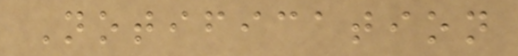Notification
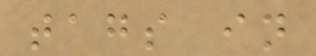tags in
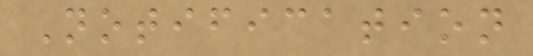Notification
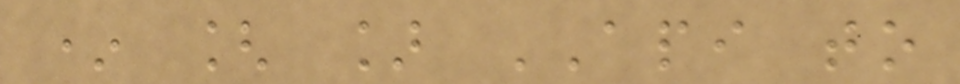* [ ] API to
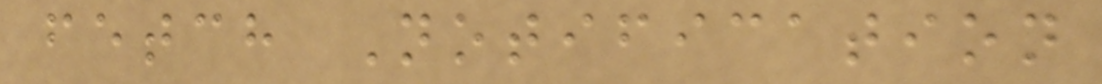fetch Notification
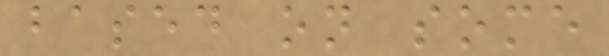based on some
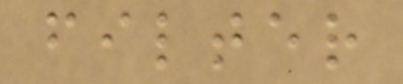filter
